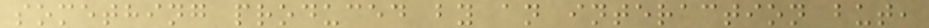something produced by an interaction but,
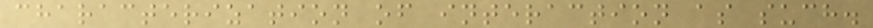characterization of interaction as such.
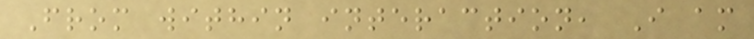From within interaction, I am
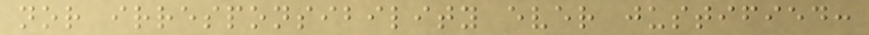nor irresponsibility ever justified:
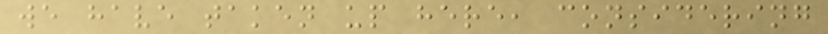we have taken up here, considering
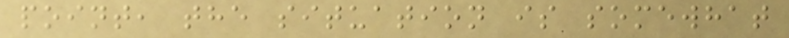point, the situation is somewhat
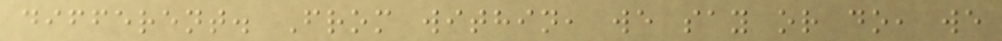different. From within, we say or do, we
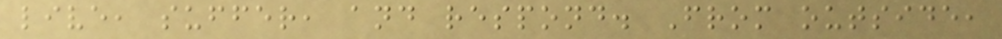live, suffer, and respond. From outside,
